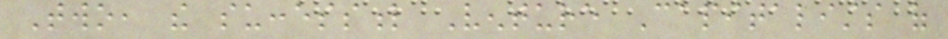Two, the successful Venture Capitalists of
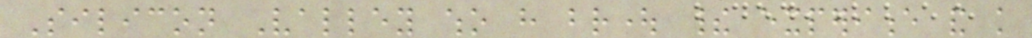Silicon Valley who have brought their experience and knowledge
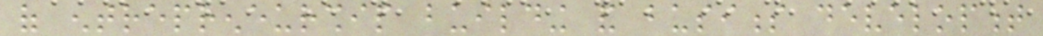of entrepreneurship building and business development
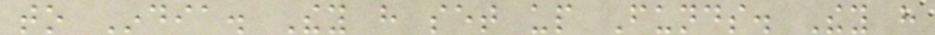to India. They have set up Funds. They have
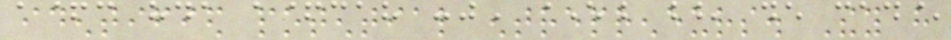identified potential entrepreneurs. They have
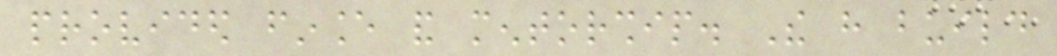provided finance and mentorship. The have build
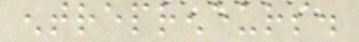entrepreneurs.
